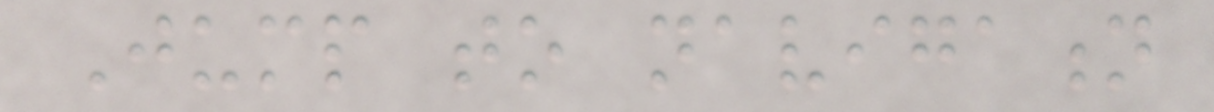Jump to navigation
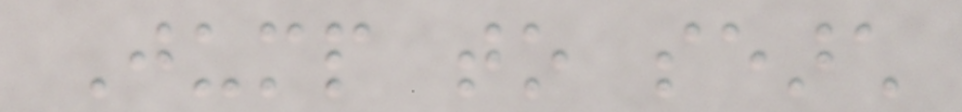Jump to search
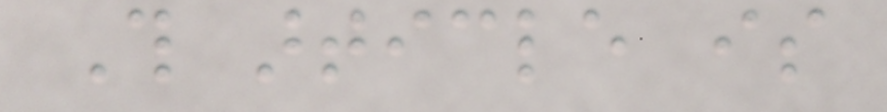This article is
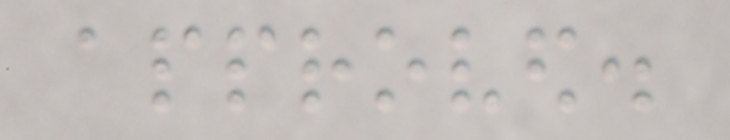approved.
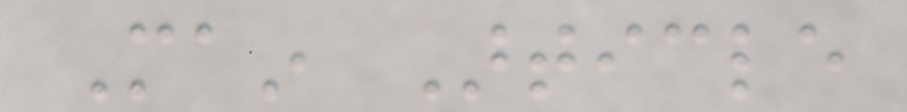Main Article
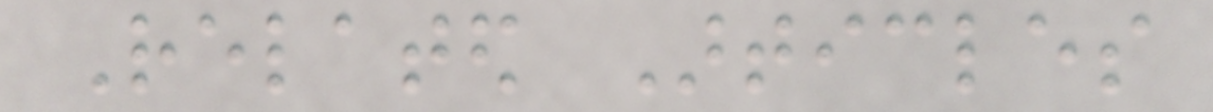Related Articles
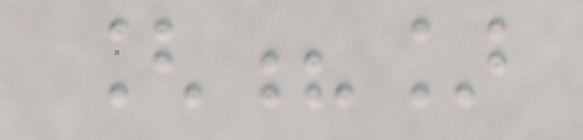[?]
